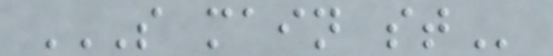S MAIN ST
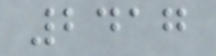2417
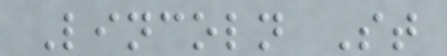Lincoln St
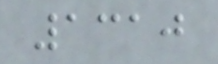1310
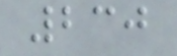230
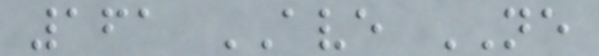161 AVE NE
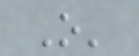O'
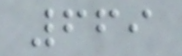669
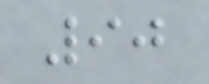90
